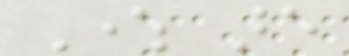Where are
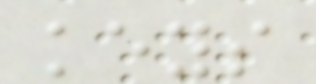keys
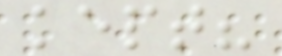kept?
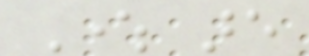Where are
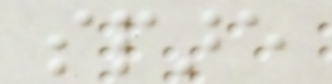spare
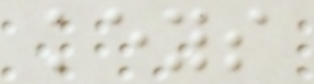keys
